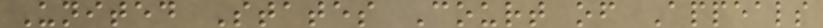United States Court of Appeals
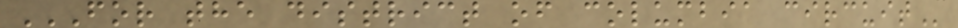FOR THE DISTRICT OF COLUMBIA CIRCUIT
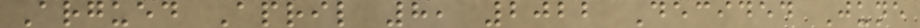Argued April 8, 2022 Decided June
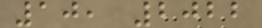10, 2022
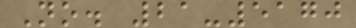No. 21-5170
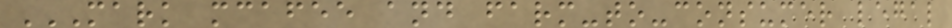MARK MCAFEE AND FARM-TO-CONSUMER LEGAL
